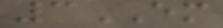3EM
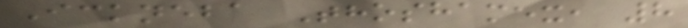Ickneba Thoshamex, 8
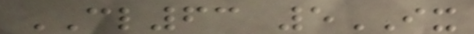CL63 5IX
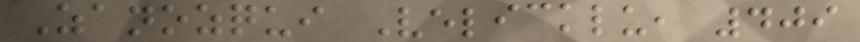Zanozqui Velicklu, 409
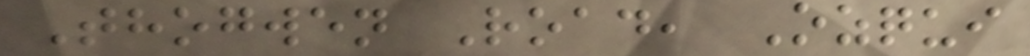Thogwen Road, Ozqui
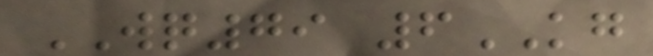WQ79 6KG
